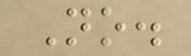No.
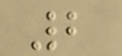2
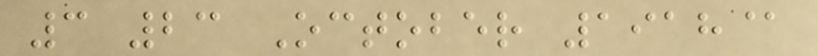3 23 October 1918@
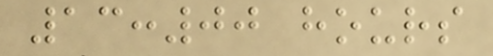13:00 hours
